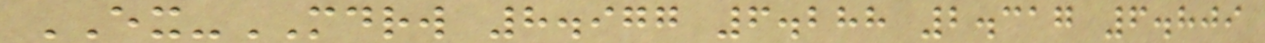EX-MDRW 8.977 6.288 2.317 6.809
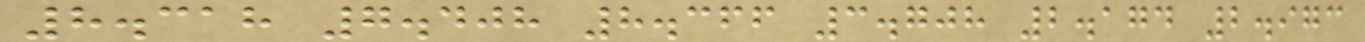8.318 7.408 8.366 3.708 2.174 2.973
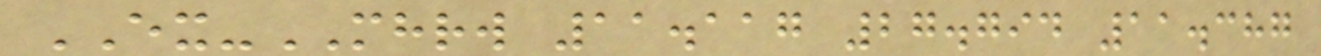EX-MHRW 11.117 27.794 11.387
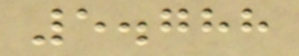5.788
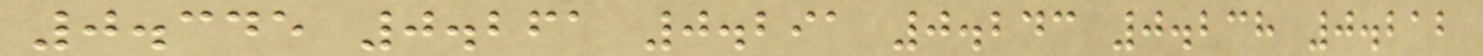0.345 0.261 0.291 0.243 0.238 0.212
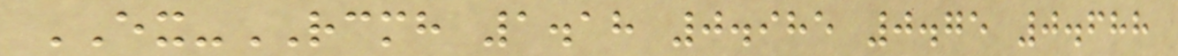EX-RCMH 1.18 0.985 0.75 0.688
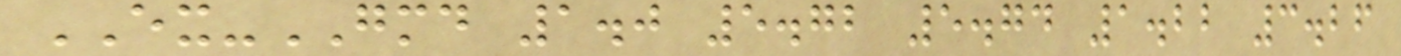EX-GMD 1.0 5.72 5.74 1.22 3.26
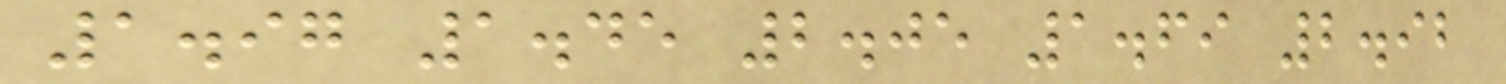1.97 1.45 2.05 1.69 2.92
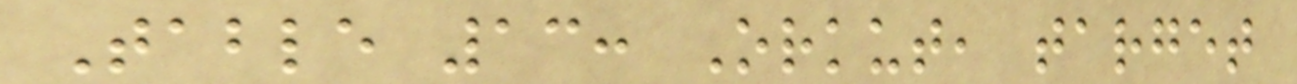Table 13: Orkut, target
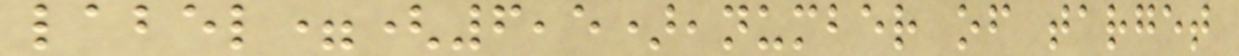label=(6,5),number of target
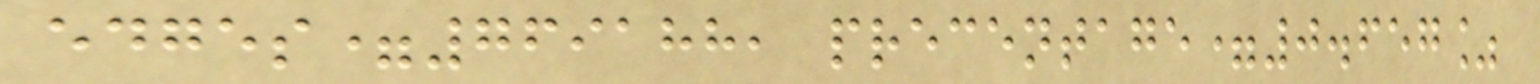edges=769188, precentage=0.657%
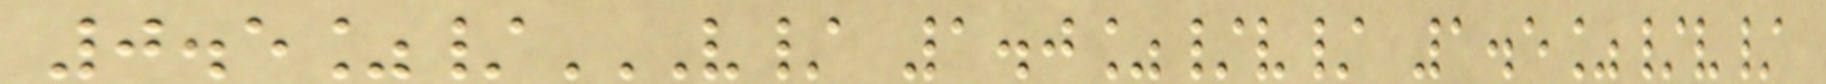0.5%/V/ 1.0%/V/ 1.5%/V/
